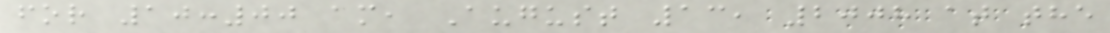for 10:00 am, August 13, 2008 at the
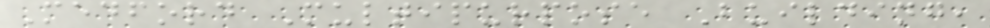Medford Multipurpose Building,
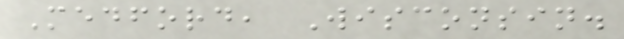Medford, Wisconsin.
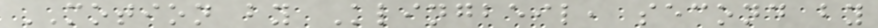MOTION by Klingbeil, second by
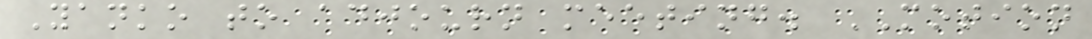Yanko to adjourn meeting. MOTION
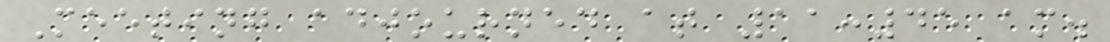Meeting adjourned at 11:45 am.
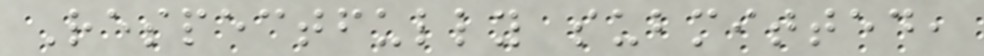Respectfully submitted,
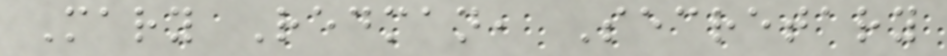Mary Redman, Secretary
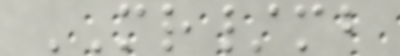MR/mb
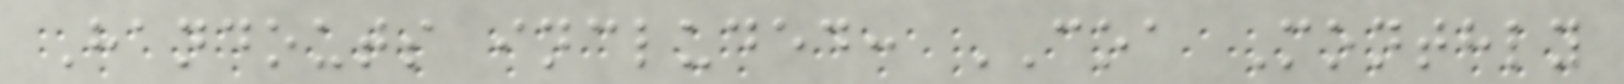Handouts included: COA Monthly
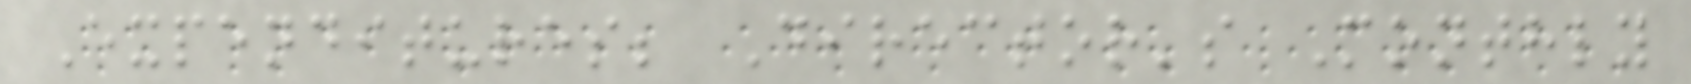Expenditures; Director's Monthly
